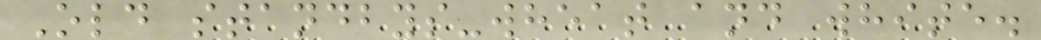Old standbys-wheat and white.
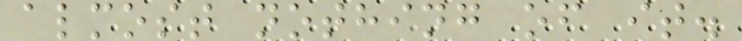almost nothing of it.
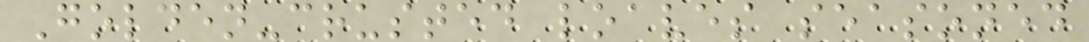Golden-crusted loaves seasoned
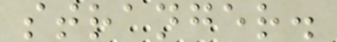stranger.
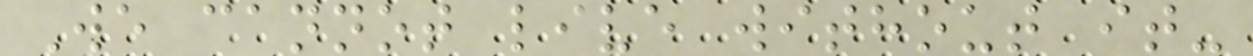We cannot live without it-
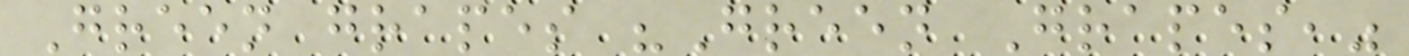Green grapes "Green Grapes,"
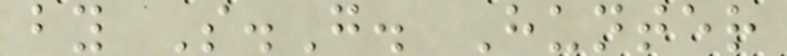by S.G. Hunter
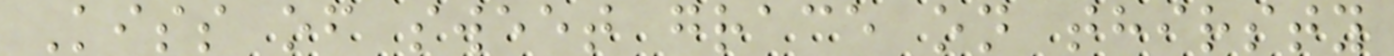Kiss of sweet grace on thirsty
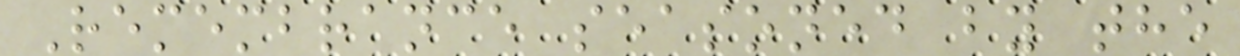Remembrance seasoned by the
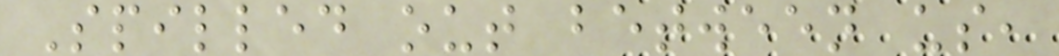Spilled out between us,
